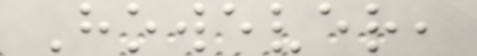However,
